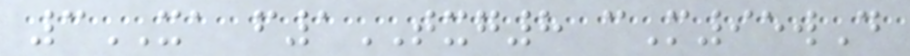3XA f1TXG8 cM95wD
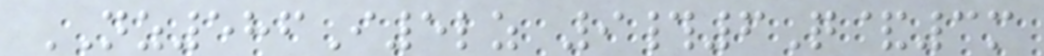NZ586I5lz 9#6Q&3m
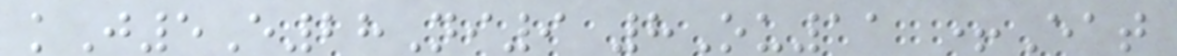kJ5E28Ni9 8Ou11 +Eat
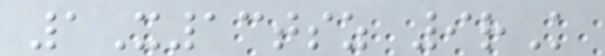1X13tsz 9rK
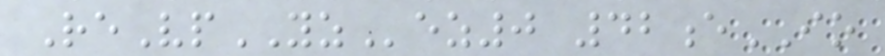ReVpYZez0 42eIO
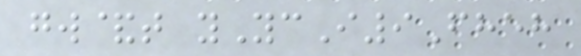gw&t yYcI9Fheh
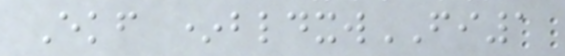Ekf *bldxwFI1
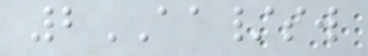2AA/sw
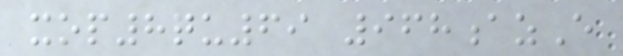xop8qu69 968azE
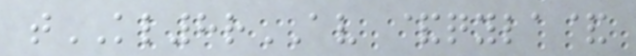tKL8rAV &qyla&
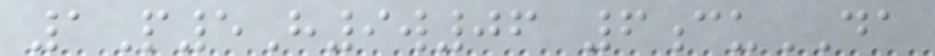1P5H9w06 6cuDA
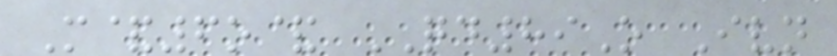M&6o& QD89O Ivn
